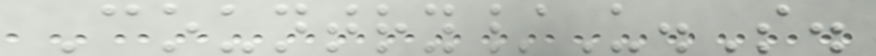Country/U.S.
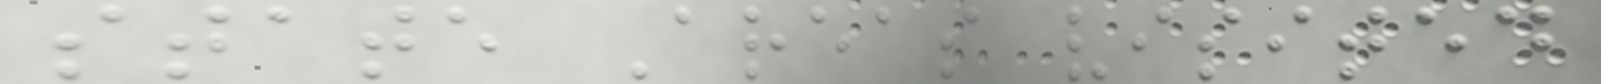state Areas visited
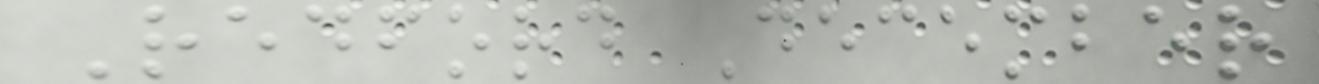Redford December
